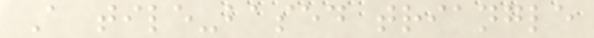A tile-based triangle
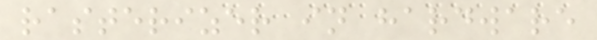rasterizer in hardware
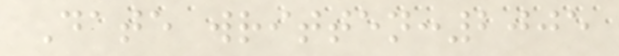Date written:2005
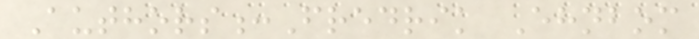Authors:Fredrik Ehnbom
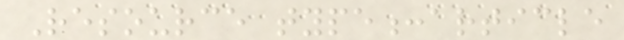Resource type:article
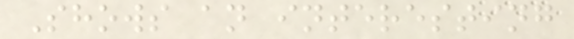Shows an interesting
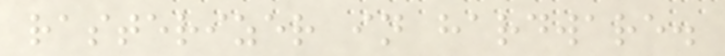rasterizer in hardware.
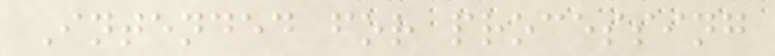Intended for processing
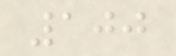100
